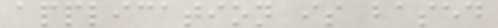application is based
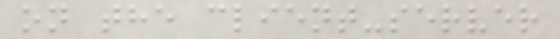on the client-server
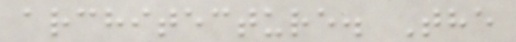architecture. The
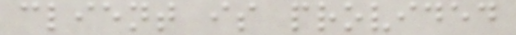client is provided
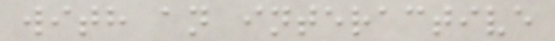with an interactive
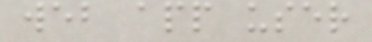web app user
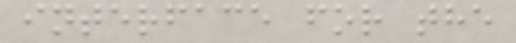interface for the
